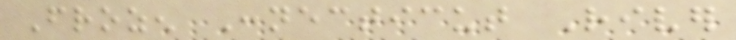Frozen Connecticut River
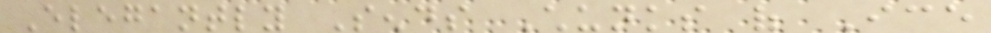Elegantly Sends Chunks of Ice
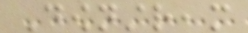Downstream
